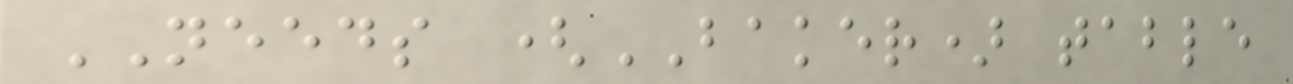NEEDS (BAKER) table
